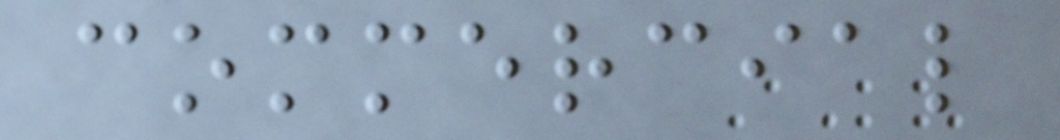commercial
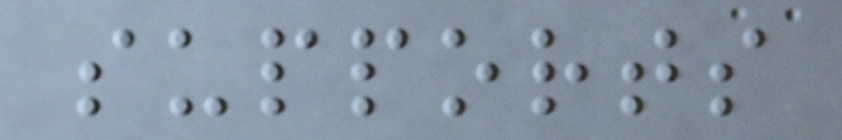supports
